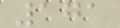171
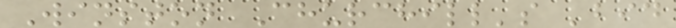Winston Churchill's 'bid
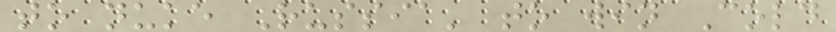to nuke Russia' to win Cold
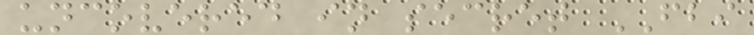uncovered in secret FBI
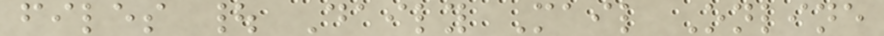files | Daily Mail Online
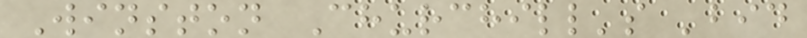Winston Churchill's 'bid
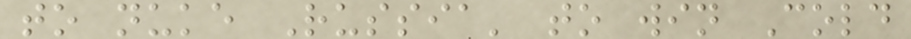to nuke Russia' to win Cold
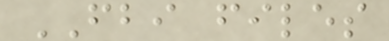FBI files
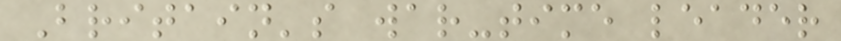Britain's war-time leader
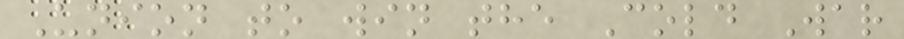Union to win the Cold War
